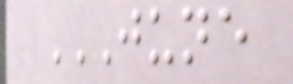JUNE
